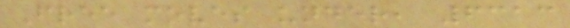Free moves under, 6313
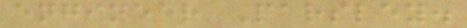engineer Parsley.
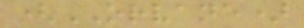(ORVANE)
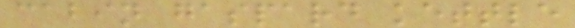cabin gaspard kettle
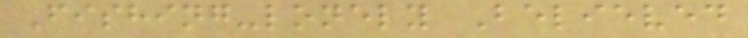Fishing-lonely Believed
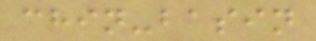chin-basin
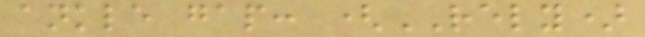ankle gap: (RELY)
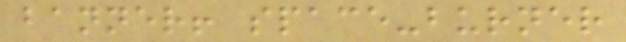banner! space-burner
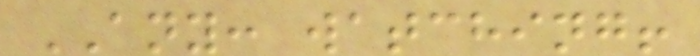ANY: watching!
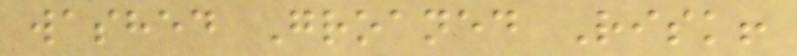washed Groaned Risk!
